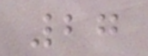27
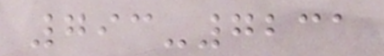793-7231
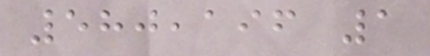580,196 1
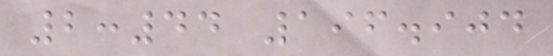2:44 196.904
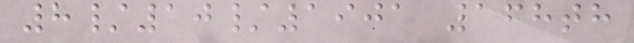8/10/1901 168th
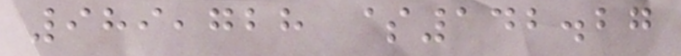989,728 $142.27
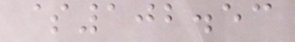$102.53
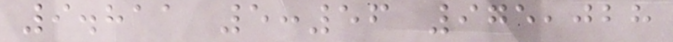9.811 5:56 975,028
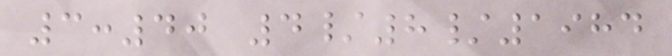3:40 4/8/1984
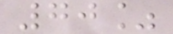70%
